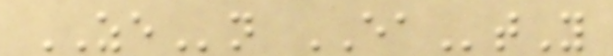ZEn EAtY
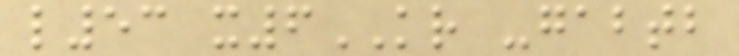l53 x6KR -gabtb
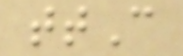ttC
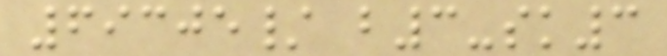69305/ b3-sk3
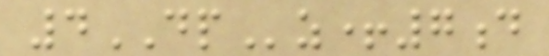4DPz+7d
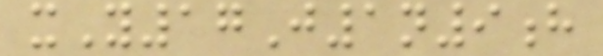xY17J1n9h
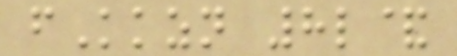fKkzn 8l&
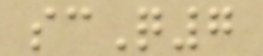scQ7
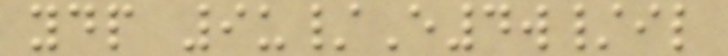ydp 9u/E4w/il
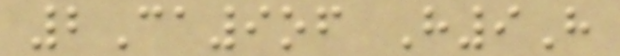2Ca9of H9H
